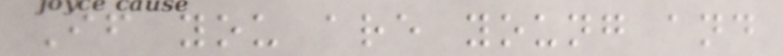If you are young and
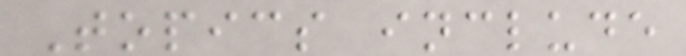Topics include
